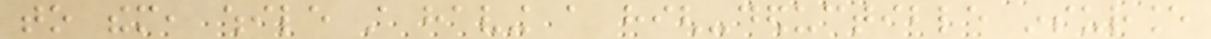to them, while still having a high-deductible insurance
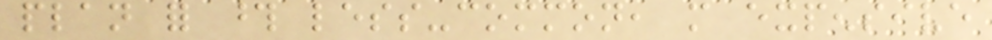plan for those less-common, more expensive
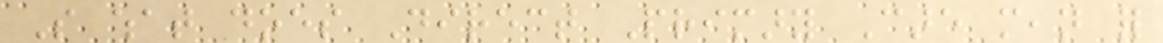So what does Direct Primary Care mean for
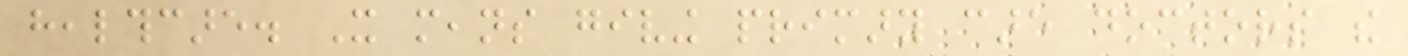healthcare. It means giving primary care doctors the
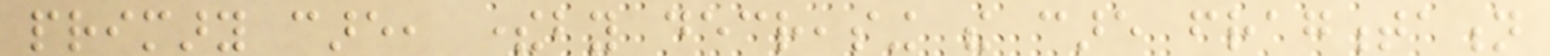primary care, thereby decreasing the care fragmentation
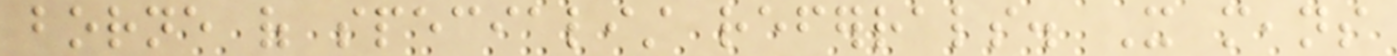borne of specialist referrals. It means
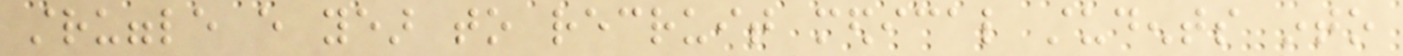struggle every year to recruit medical students into
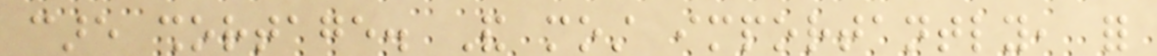care shortage. And most importantly, for
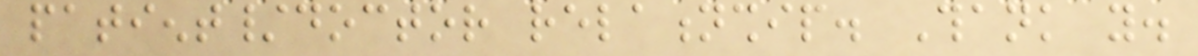patient/doctor relationship. Thank you.
